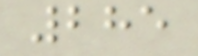285
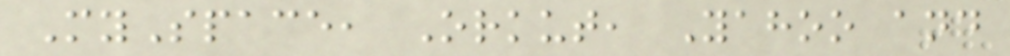MySpace, Orkut, Yahoo and
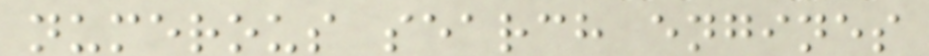numerous search engines
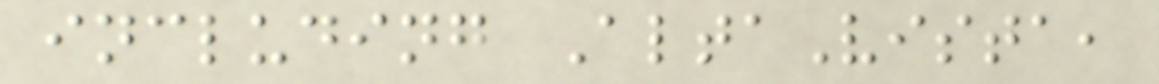including AltaVista,
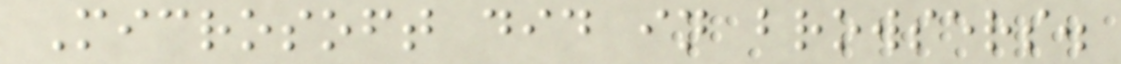Microsoft did in browsers.
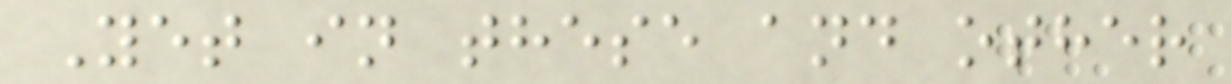Yet in these and other
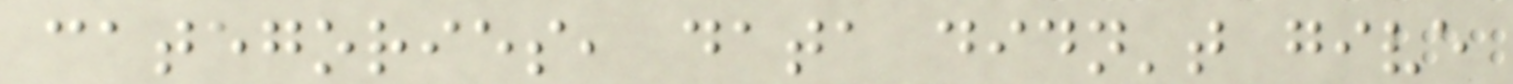categories, data didn't give
